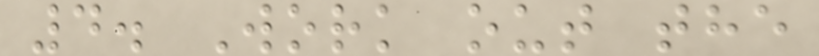4. Work out the
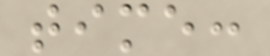time:
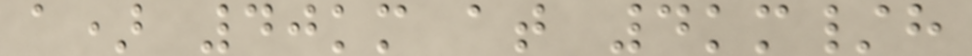a) 40km at 4km/h
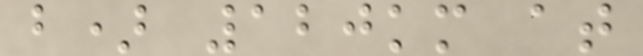b) 120km at
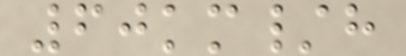60km/h
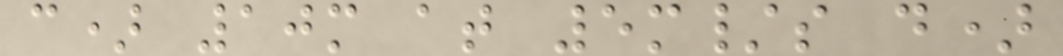c) 10m at 5m/s d)
